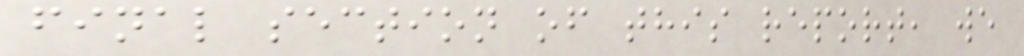final section of this report, we
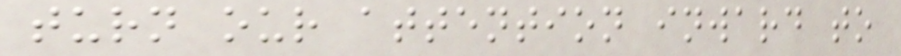turn our attention inward to
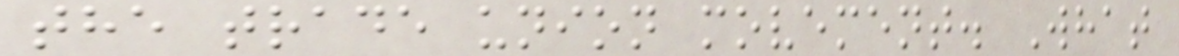the trade union movement. What
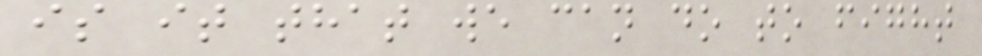is it that we can do to fight
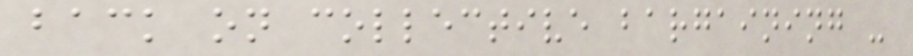back on collective bargaining -
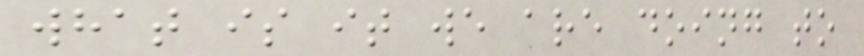what is it we are doing to
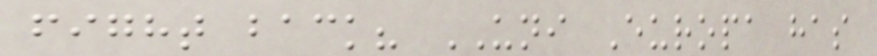fight back? UNI Europa has
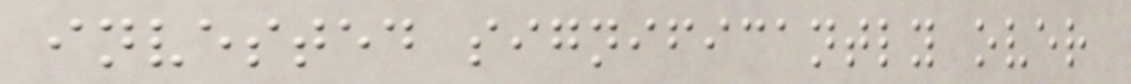invested significantly over
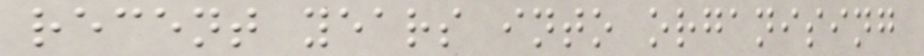recent years into organising
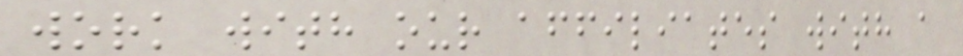work with our affiliates with a
